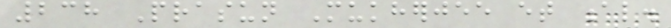238 Prasun Mukherjee et al.
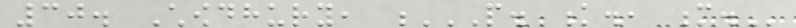30. Chowdhury, P. K., M.
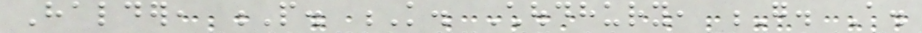Halder, P. K. Choudhury, G. A.
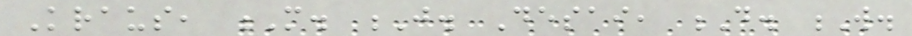Kraus, M. J. Desai, D. W.
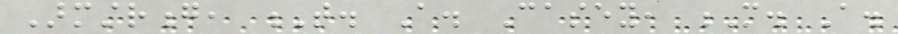Armstrong, T. A. Casey, M. A.
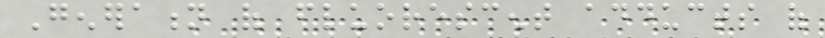Generation of fluorescent adducts of
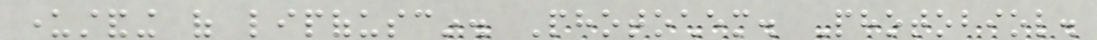understanding of lipofuscin. Photochem. Photobiol.
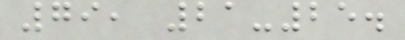79, 21-25.
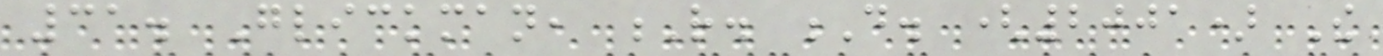31. Glickman, R. D. (2001) The
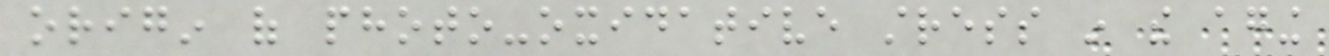origin of photo-oxidative stress in the aging
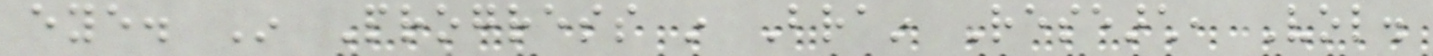eye. In Progress in Brain Research, Vol.
